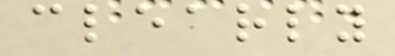clearly
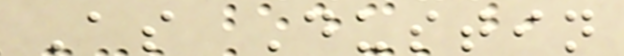As Dustin
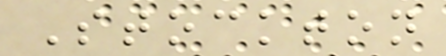Stockton
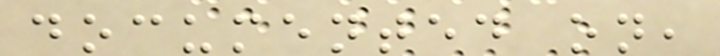documented on,
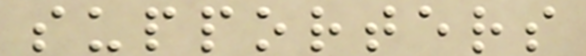supporters
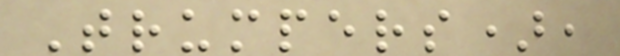Trumpers),
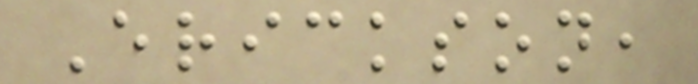Erickson,
